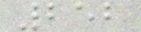252
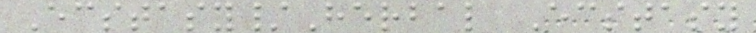Ecstasy/Herbal Ecstasy
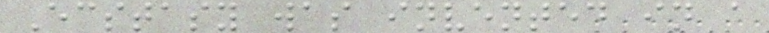Ecstasy was invented in a
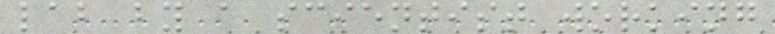lab by a scientist working
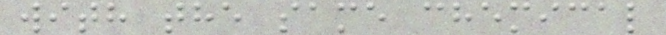with the same chemical
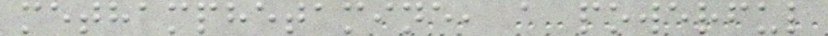methamphetamine, a powerful
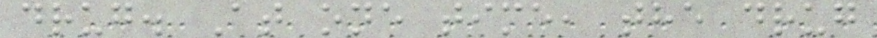drug. At one time, the drug
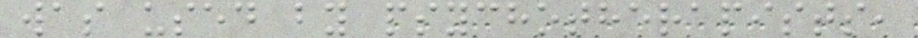was used by psychotherapists,
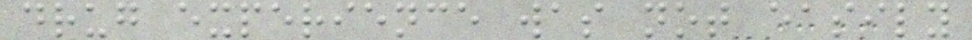drug experience was not easily
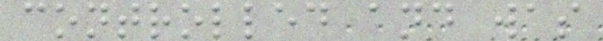controlled and was
